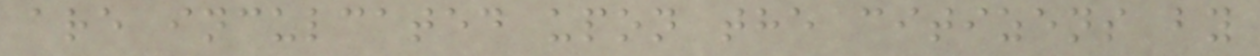are inculcated upon the citizens by
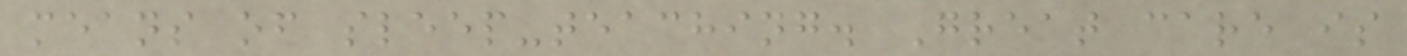means of sleep-teaching. Great care is
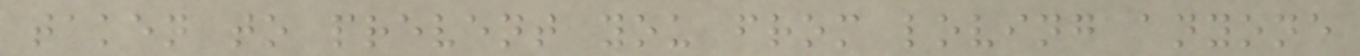taken to prevent you from loving anyone
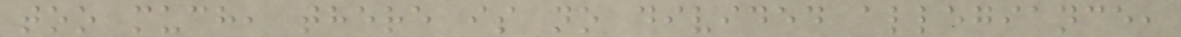too much, there is no divided allegiance,
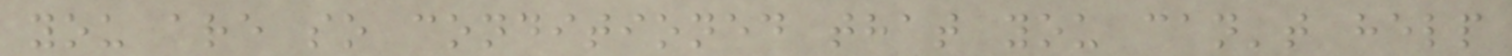you are so conditioned that you can't help
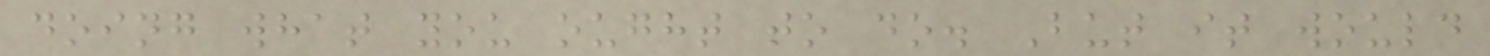doing what you ought to do. But it would
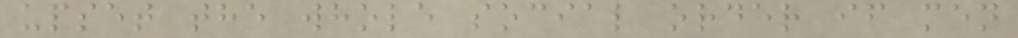upset the whole social order if men
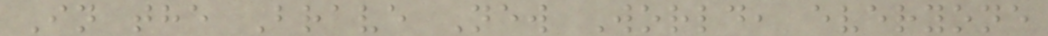In the Brave New World, everyone
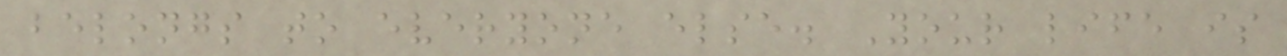belongs to everyone else. Your life is
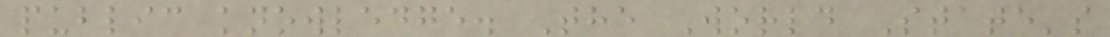public knowledge. The World State's
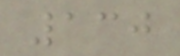130
